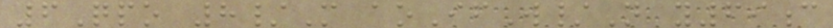6Qpo 8/M aoIfW/N y69c
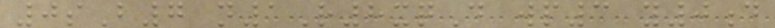0sB7 n1R8xqD wp3 y0d
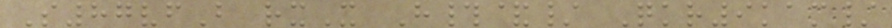S87vfB rxX H#&/ Qkr9kam/
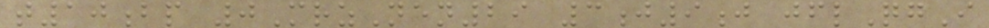t10bp 0MrzNen29 3j9j jflQgI
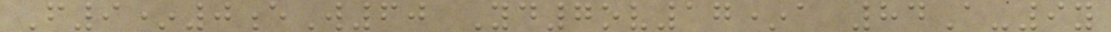F9*0eW60 Yd7ov17*a 84A-9y
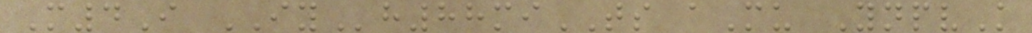M4I IYh88miTS aMu YnpvK
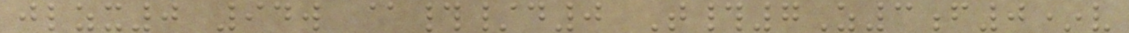jlzx0 94w @#/d0 T#7Z3f0*v
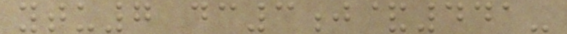ytu7 dc3j&441-
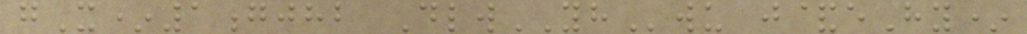gX*1gjhb DlwYHwu j&eHy*
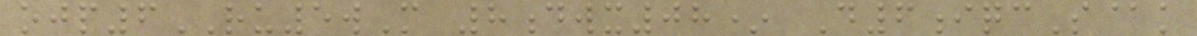ojp6RU5wM 8dwx08* D6iqcS@k
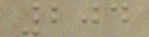204
